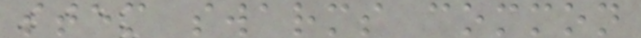stem swarms common
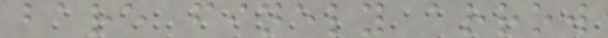bare finely arrow
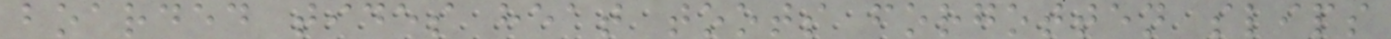boarded tides heat toots forgotten slips
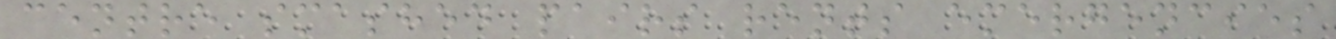centre smashed pairs rents emergencies
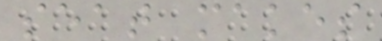seat makes
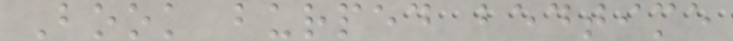Book burped bedtime
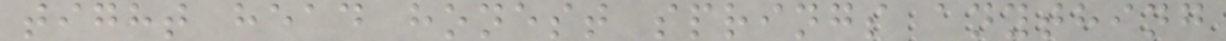tight head honest springs anything
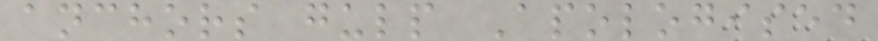anchors gulp Apologised
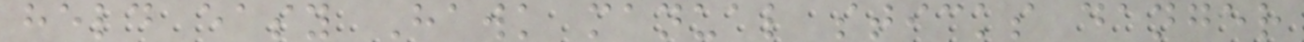held easy Hawk manual sticks danger
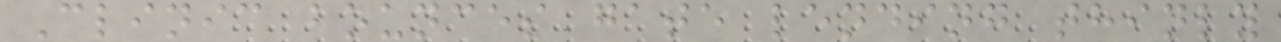Clinic bounces gate lending thinly
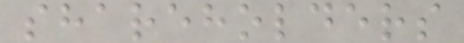shareholders
